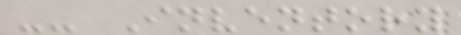-- Inventory
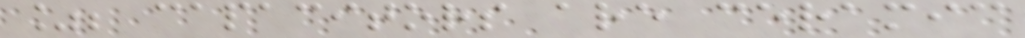%; capacitors are ceramic
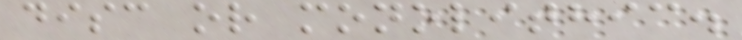disc or monolithic.
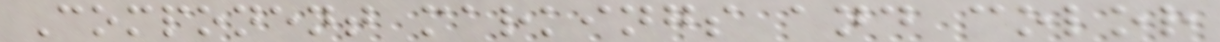Component markings and color
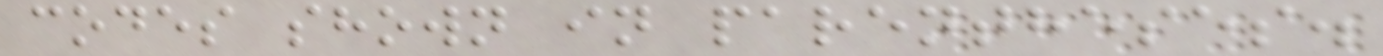codes shown in parentheses.
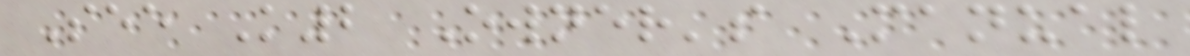See K2 Owner's Manual
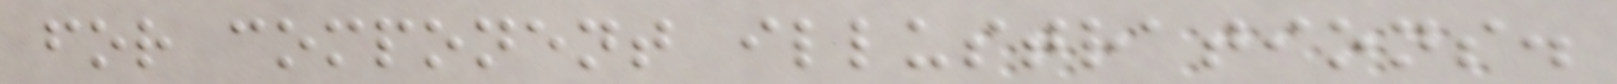for component illustrations.
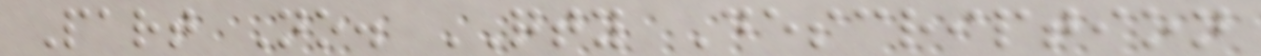Part No. QTY Description
